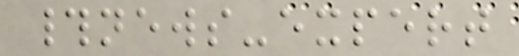#news-expert
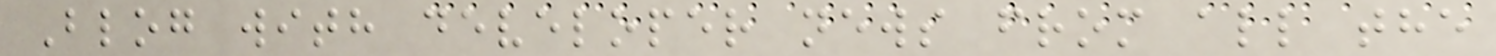Blog with developer news from all the
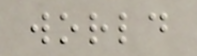world
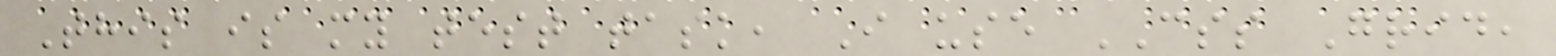This is my test task, I use CSS Grid,
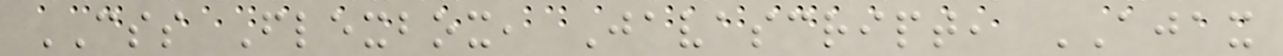CSS Flexbox, Javascript, AJAX
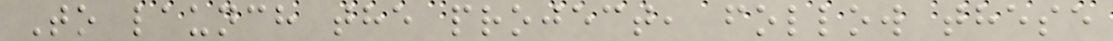To launch the project, follow these
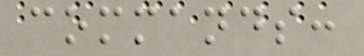commands:
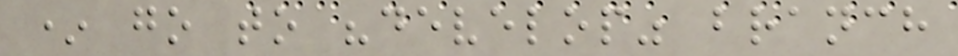* go to "develop" branch
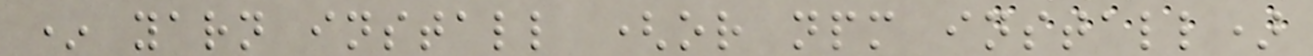* yarn install (or npm install)
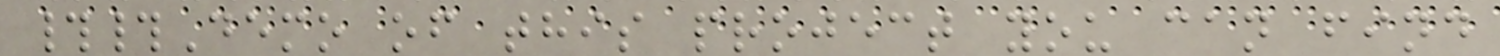##Demo of this project you can find
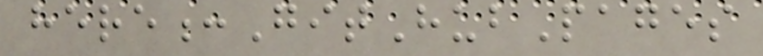here:GitHubPages
